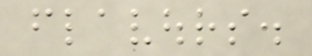flavours.
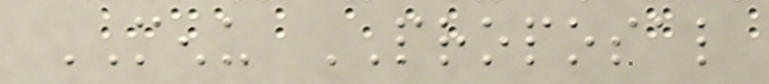MENU PROPOSAL
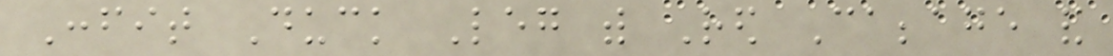Confit Duck Leg with Red Cabbage and
